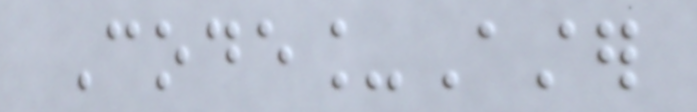Code_Aster
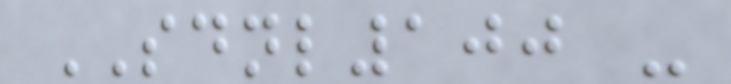SDNL100 -
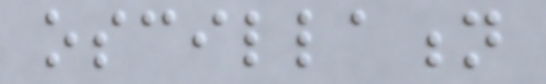oscillation
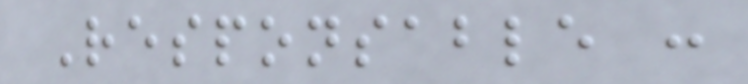Responsable :
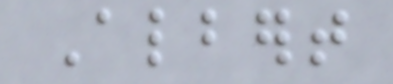Albert
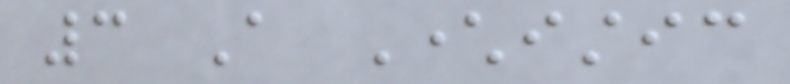3 A Characteristic
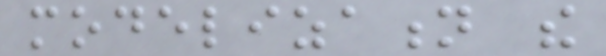modelization the
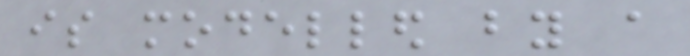is modelled by a
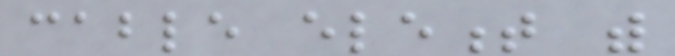cable element with
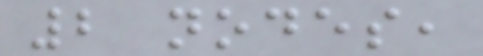2 nodes,
